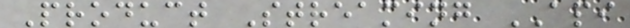Product Streaming API
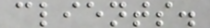clients.
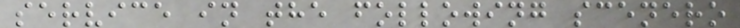service in the following scenero
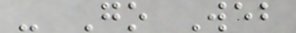- Go Web
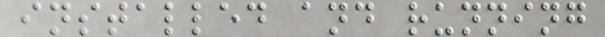installed and running
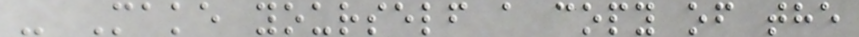- Make yourself a copy of the
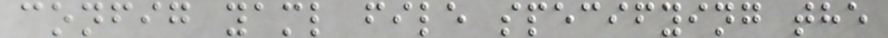config yaml file specifying the
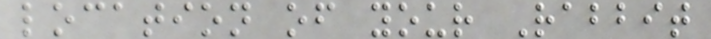location of your Rabbit
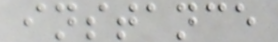instance
